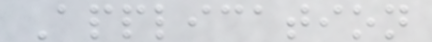Application
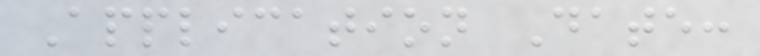Application Date:
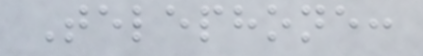Telephone:
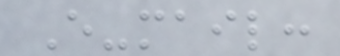E-mail:
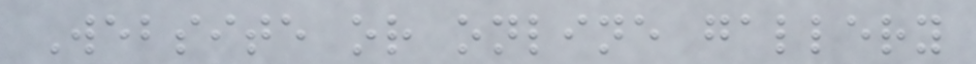Website or online gallery
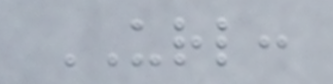URL:
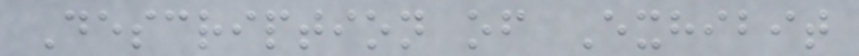Description of Exhibit
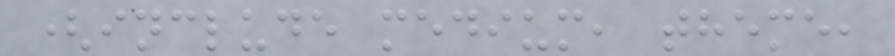(include medium, theme,
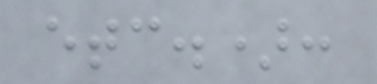etc.):
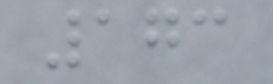173
